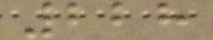228
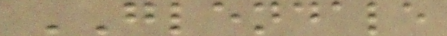GLENDALE
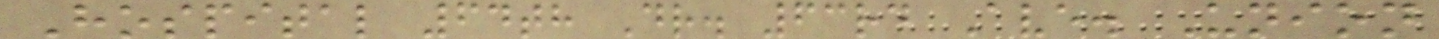Hospital 64th Dr. 63rd Ave. Union
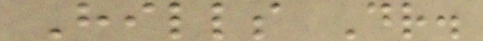Hills Dr.
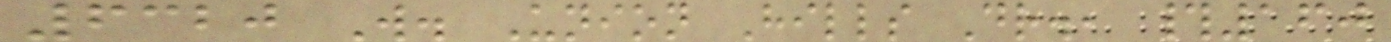6320 W. Union Hills Dr., #160
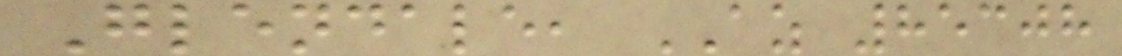Glendale, AZ 85308
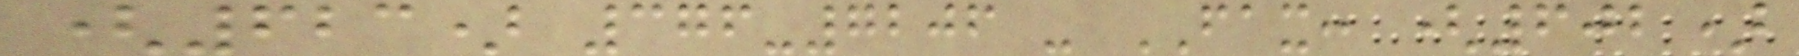(623) 376-7206 - FAX: (602)
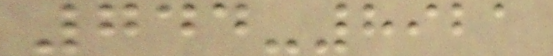744-8921
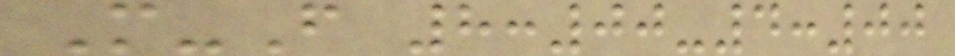M-F 8:00-4:00
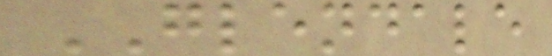GLENDALE
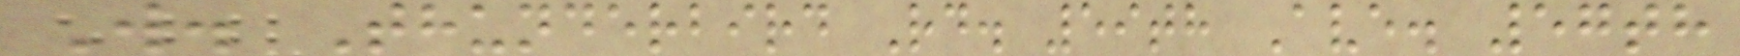W. Thunderbird Rd. 59th Ave. 57th
